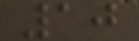10
